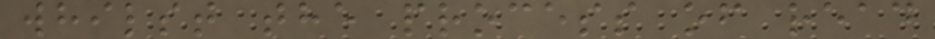whilst the process of read
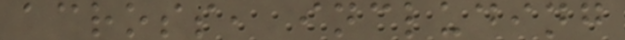across, including
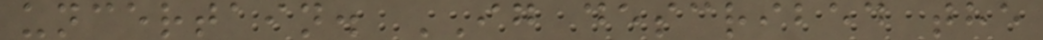uncertain. IG described the
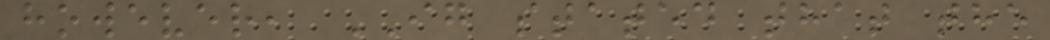however, IG stated that the
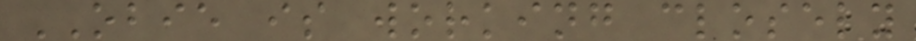OBIE is working closely
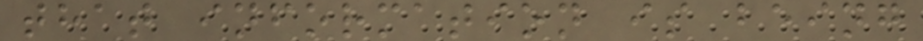that information is being
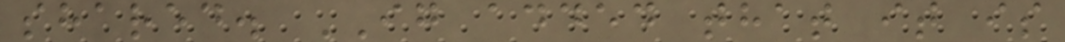shared. IG added that it is
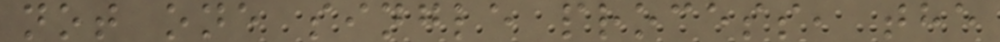not one single process, the
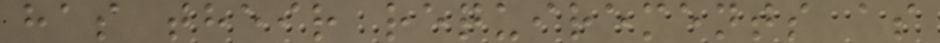has their requirements as
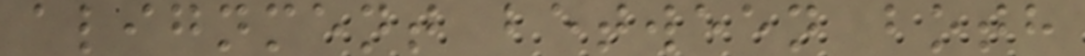alignment between both
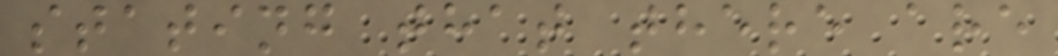stating that there are
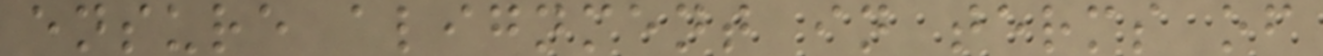ensure alignment in terms of
